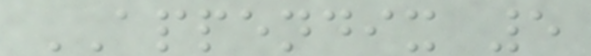APPENDIX 5
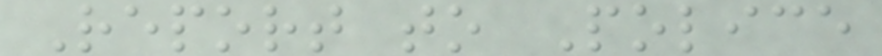Report to Police
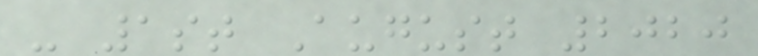- 1st August 2020
